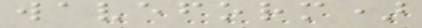waveform)
